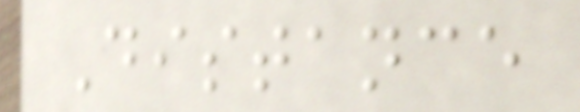Distance
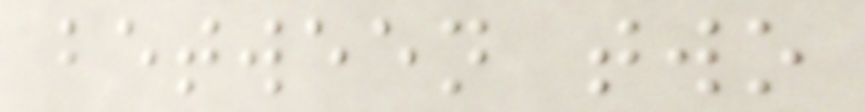between two
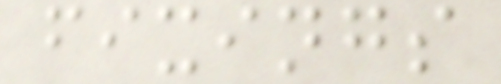fixings
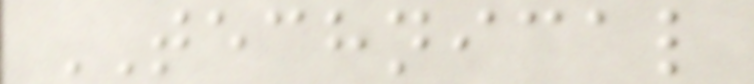TECHNICAL
